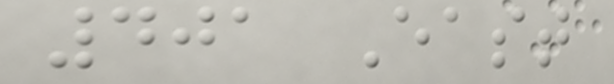401 East
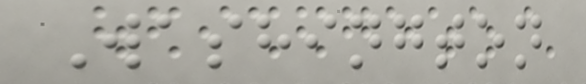Washington
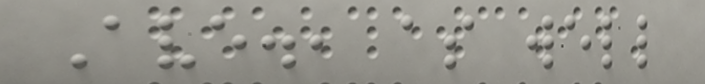Ave., as well
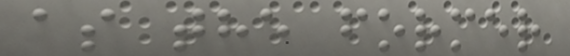as the former
